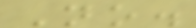No.
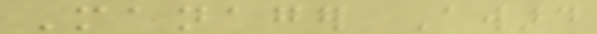Manager Award
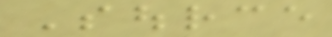Source
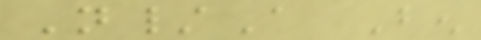N/A Ben
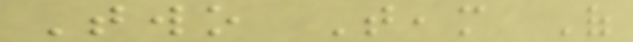Two Team Of
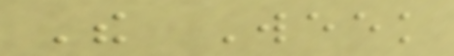The Week
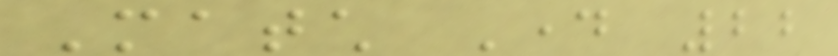Match Day 22
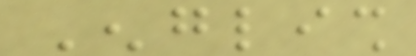English
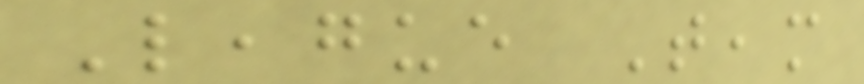League Team
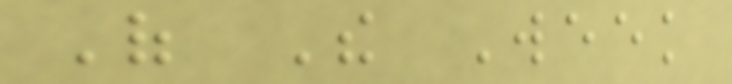Of The Week
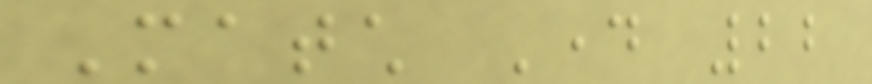Match Day 22
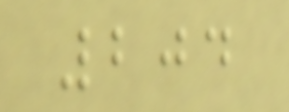204
